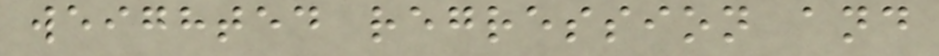weighted regression and
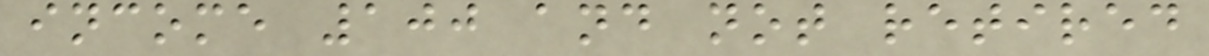income 100 and not retired
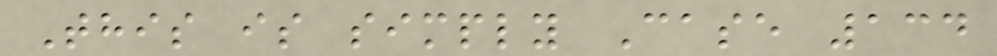This is simply Case 134
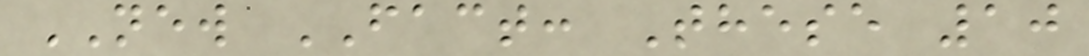NEW FACT: These 10
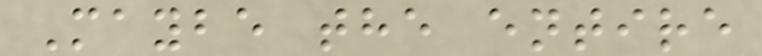Maybe the entire
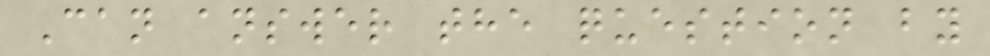Can answer the question by
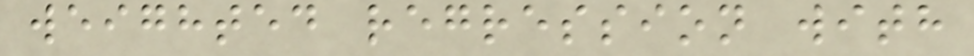weighted regression with
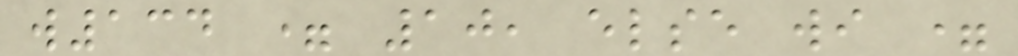w134 = 10, else wi =
